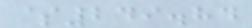$249.84
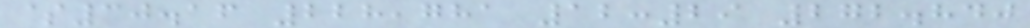$30.16 228,781 12:29 272.840
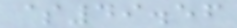$49.56
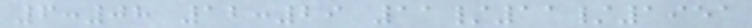6:08 12:29 11/11/1951
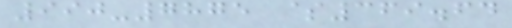990-7875 $369.64
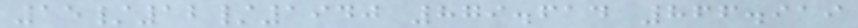15/12/1940 879.614 866.919
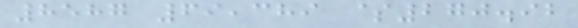8587 69,389 $270.92
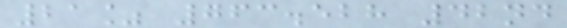21% 763.528 42nd
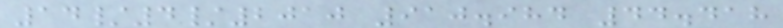14/4/2010 910.984 44.418
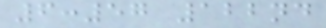6:57 122nd
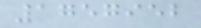1757952
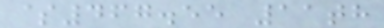$467.55 11th
